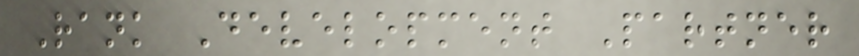Rank Development Partner
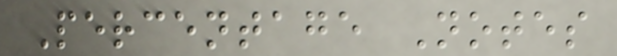Percentage Notes
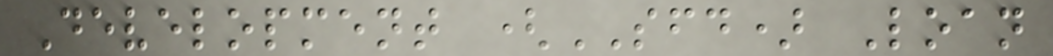Development (SFD) Loan
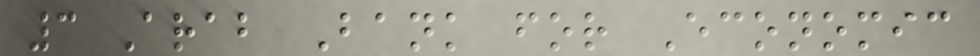3 Arab Bank for Economic
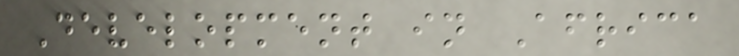Development in Africa
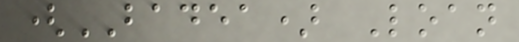(BADEA) Loan
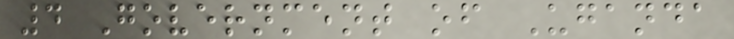4 Government of Uganda
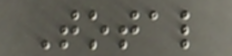Total
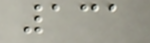131
